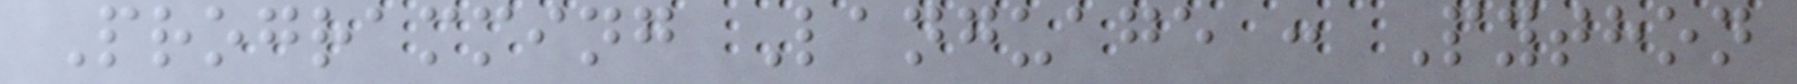Programming Language : Python
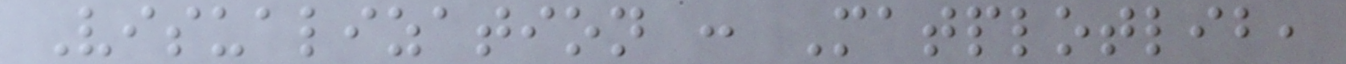Visualization : Matplotlib,
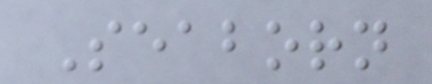Seaborn
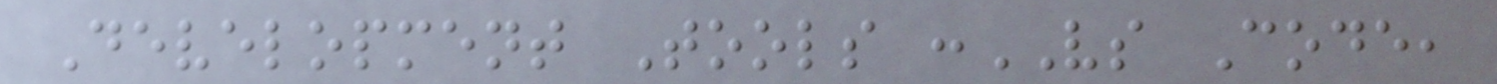Development Tools :VS Code,
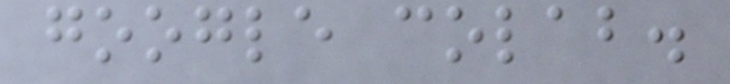google colab.
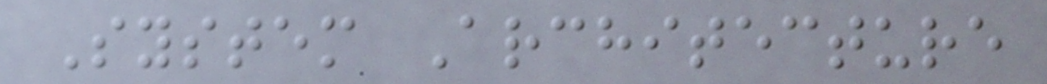System Architecture
